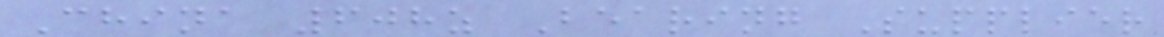China 608z Bearing Supplier
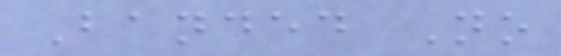Banded No
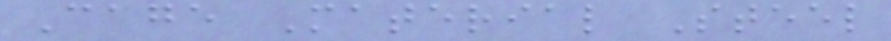Cage Material Steel
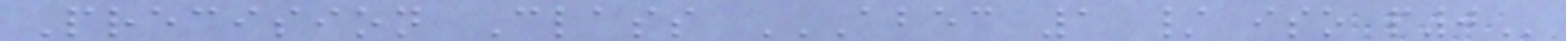Precision Class ABEC 1 / ISO P0
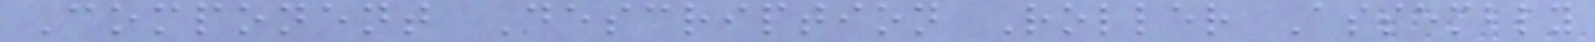Component Description Roller Assembly
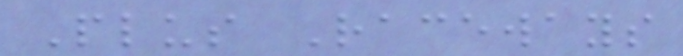Plus Raceways
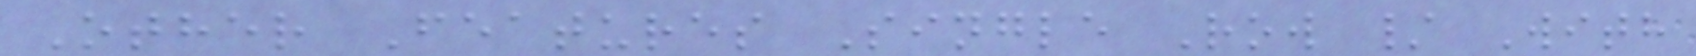Other Features Single Row / With
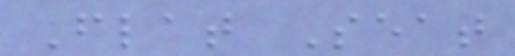Flat Seat
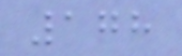178
